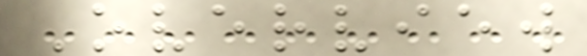Overview
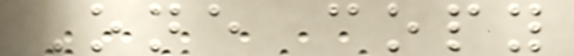One copy
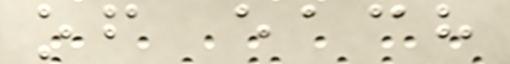of each
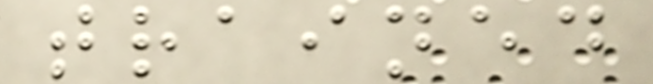trained
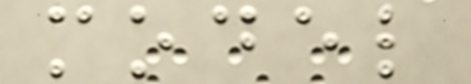model
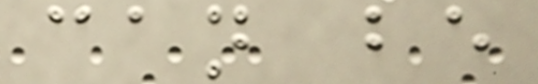can be
